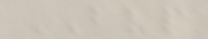BVP
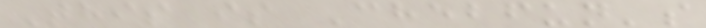This is Chebfun's
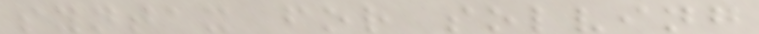syntax for solving
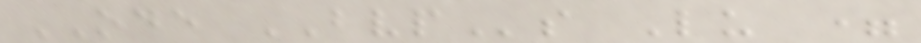ODE BVPs Lu =
